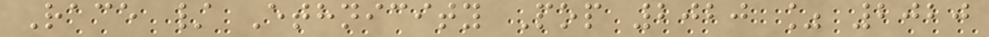Race / Ethnicity Pop 2020 % 2020
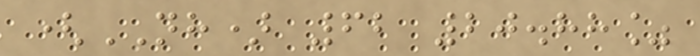(NH) 62 20.88%
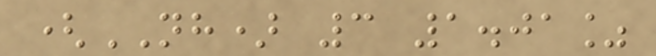(NH) 3 1.01%
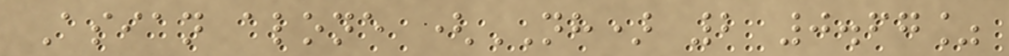Asian alone (NH) 2 0.67%
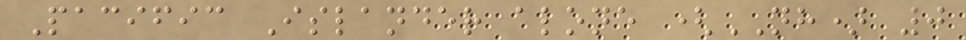Pacific Islander alone (NH) 0
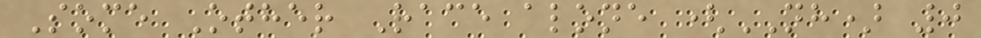Some Other Race alone (NH) 0
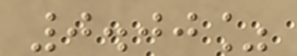0.00%
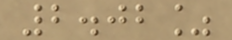2.02%
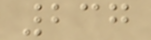237
